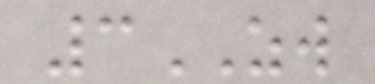3ZW
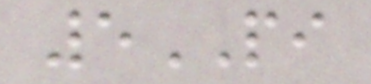5PI
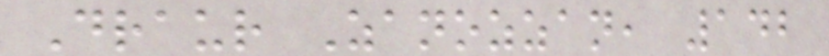Draur Zanozzan, 142
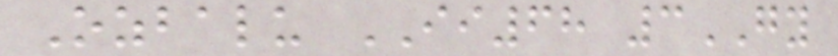Ozbalu II68 3GY
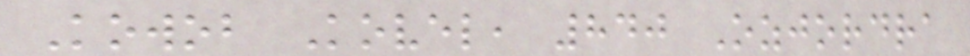Kowob Kovel, 840 Ozjordra
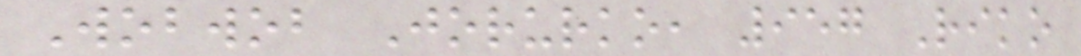Wobwob Jorurko, 957 Riko
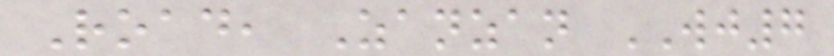Road, Zanzan WJ7
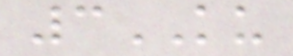3KU
